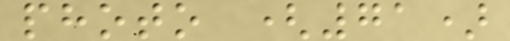photo (71)
